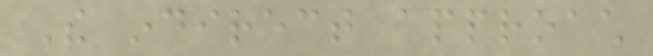The indirect approach
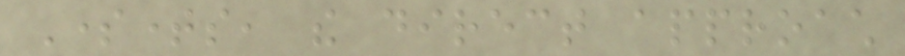Sometimes, the direct approach
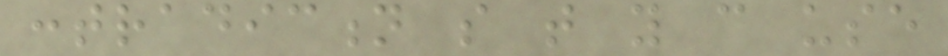contradiction so that you can use
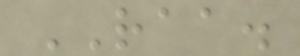RAA.
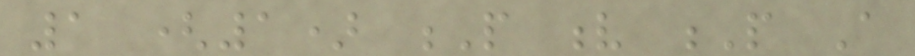1 (1) P v P A
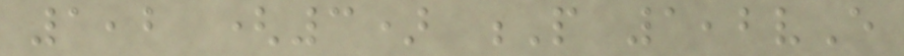1,2 (3) P 1,2vE
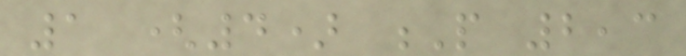1 (4) P 2,3
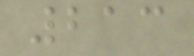213
